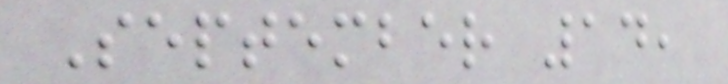September 14,
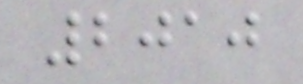2010
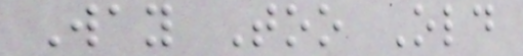Way Too Old
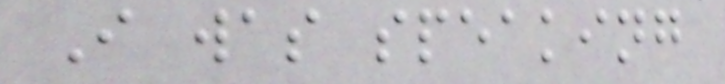I was speaking
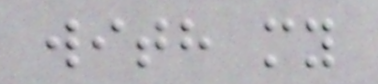with my
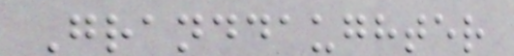Granddaughter
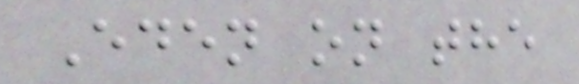Eden on the
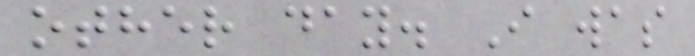other day. I was
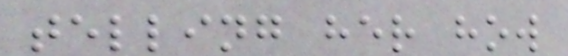telling her how
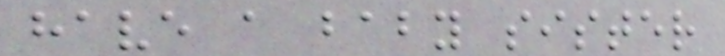have a baby sister
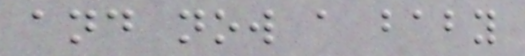and now a baby
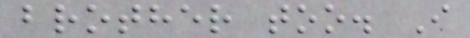brother too. I
